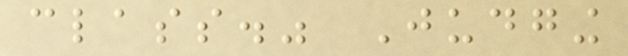class." Judging
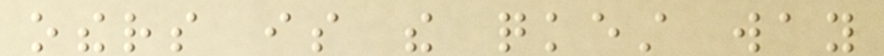others is the quickest way
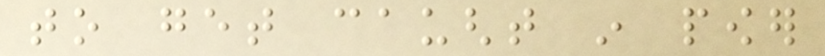to get caught in power
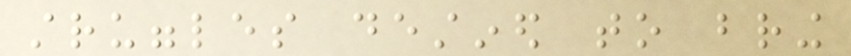struggles destined to bring
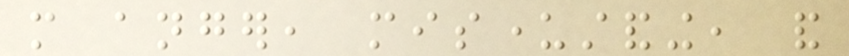more anger, misunderstanding, and
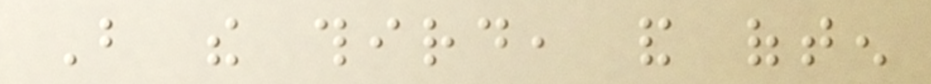But the third, and often
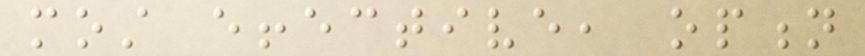most effective, option
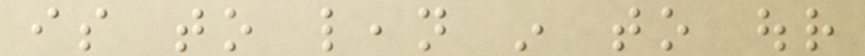is to lean in to our
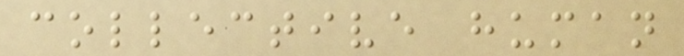collective human
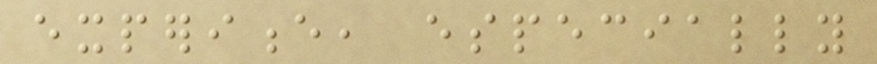experience, especially
